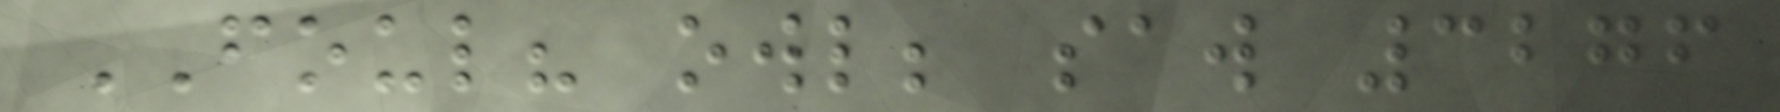FOUL? owl; saw 3276
